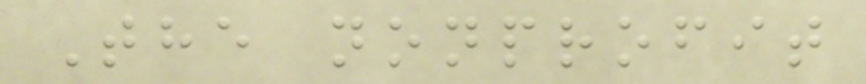The nonprofit
